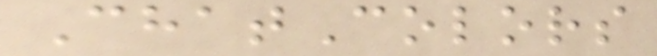ChatColors
